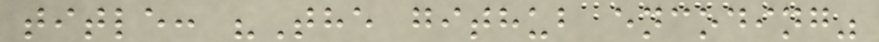title: "The github encoding"
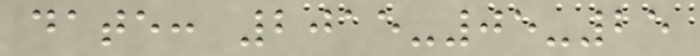date: 2015-05-25
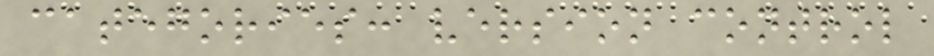categories: version control
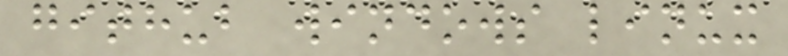github windows linux
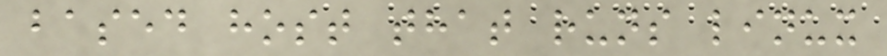based host that runs linux
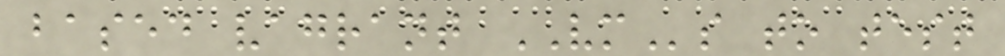based vagrant VMs to test
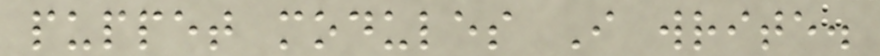puppet modules I write.
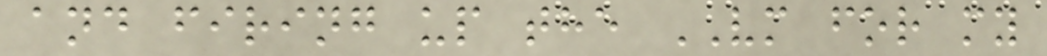and firing up the VM for my
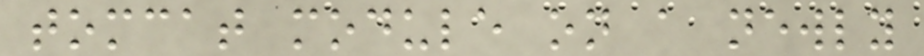tomcat module on a newly
